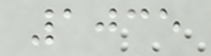1035
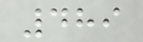489
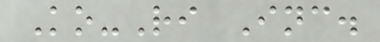Ko-Ri Inc.
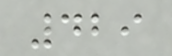429
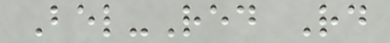Bel-Red Rd
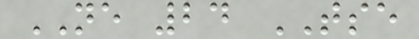NE 24 TSE
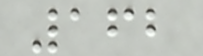162
